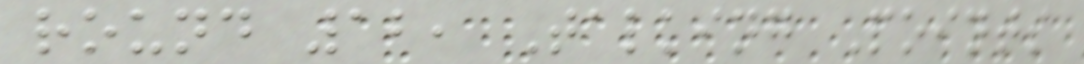round 12, Talking Points
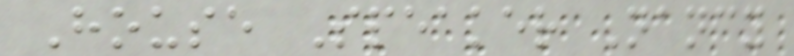House Speaker Nancy
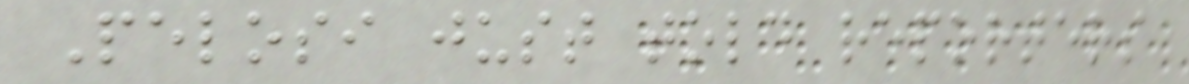Pelosi just told reporters
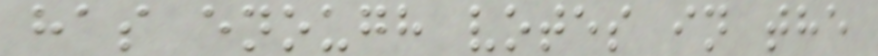has enough votes in the
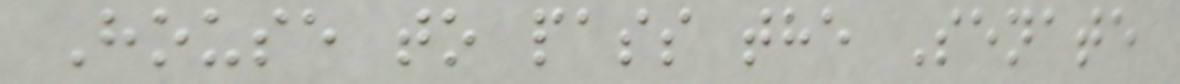House to pass the Senate
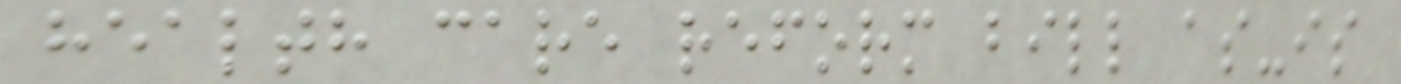health care reform bill as-is
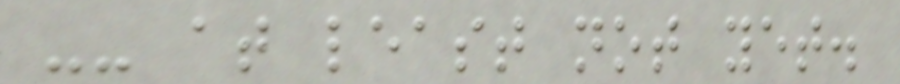-- at least not yet.
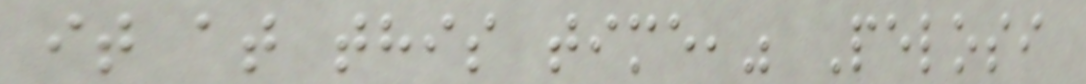it at this time," Pelosi
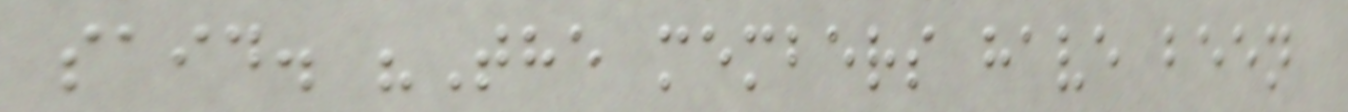said. "The members have been
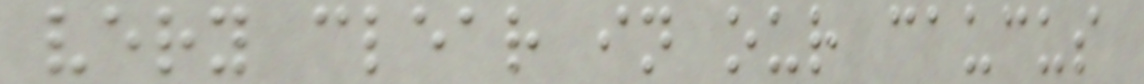very clear in our caucus
